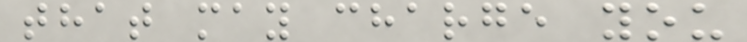that may charge you
